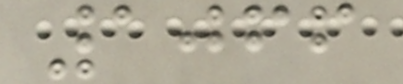1066
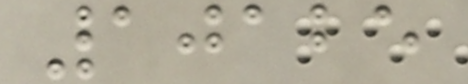10125
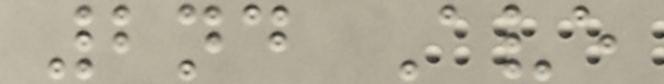2nd Ave
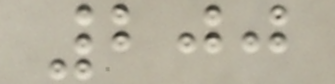200
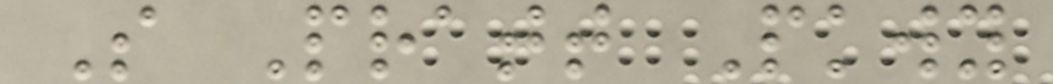S Pratt Pkwy
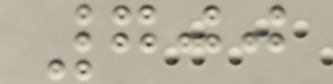700
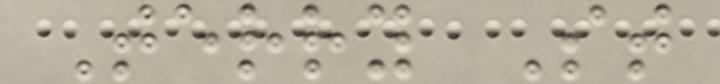Terry St
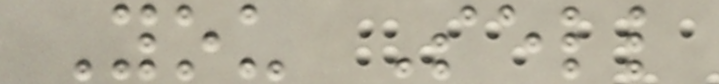You Sell
